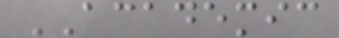ACADEMIC
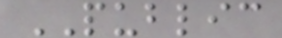PUBLIC
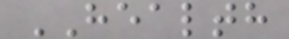HEALTH
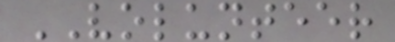VOLUNTEER
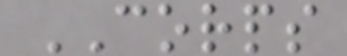CORPS
